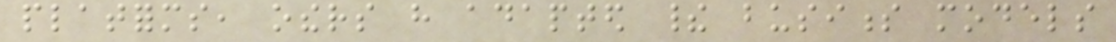platforms, others have adapted their business models
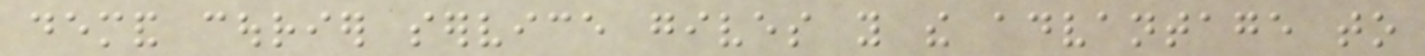demand courier service gives you the advantage to
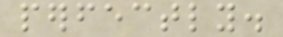perfectly.
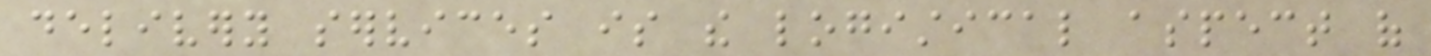delivery services is the logistical aspect of
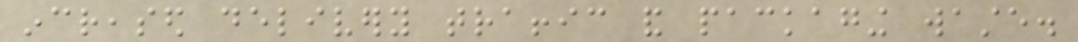increased delivery traffic and packaging waste.
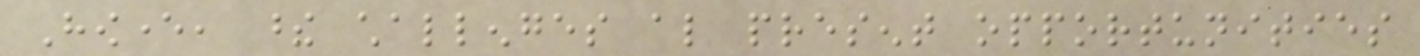However, these challenges also present opportunities
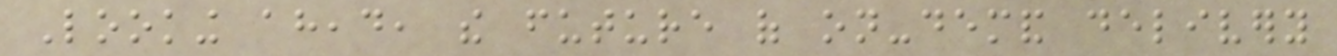Looking ahead, the future of on-demand delivery
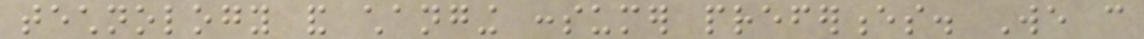technology and changing consumer preferences. We can
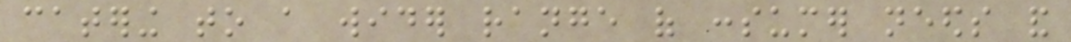catering to a wider range of consumer needs and
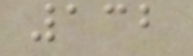132
